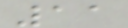11
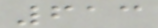613
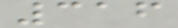316
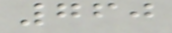760
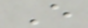E
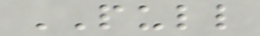PULL
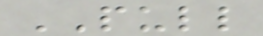PULL
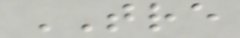TRE
